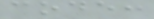code:
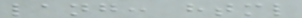lang: html
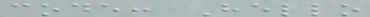code: Hello
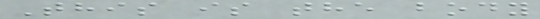This is the body
